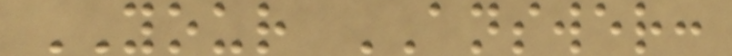YOUR ANSWER:
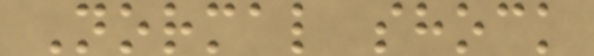Normal shock
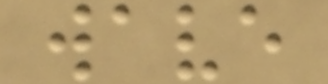wave
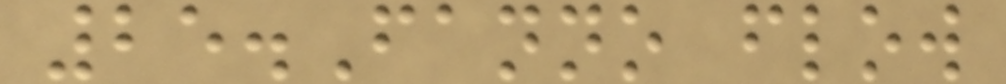25.Fanno flow
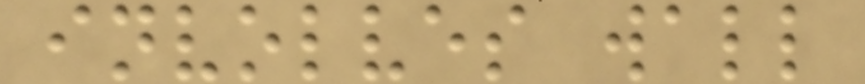involves wall
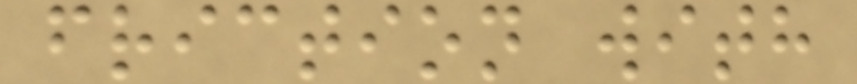friction with
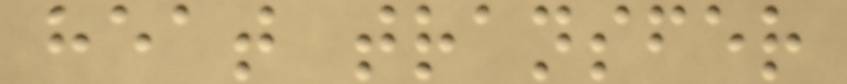heat transfer
